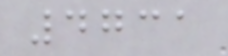4731
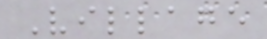Village
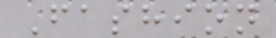Fashion
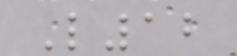L12
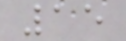15
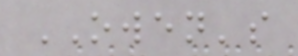OWEN's
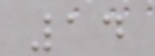14
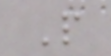P
